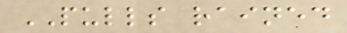PULLS rained
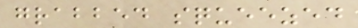grabbed squeezed
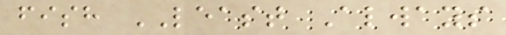fish LEAST Always
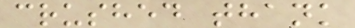crushed thank
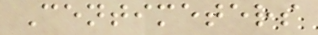Centimeters
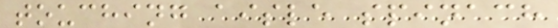touching aisle spinach
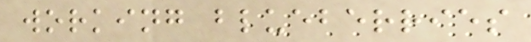working blueberries
